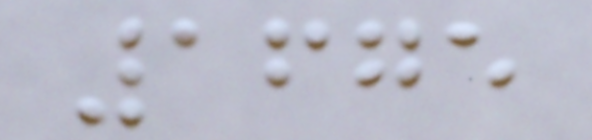1675
